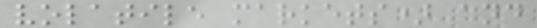volatile markets) and
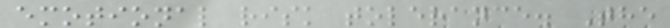emotional risk tolerance. The
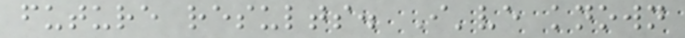future results. I've known
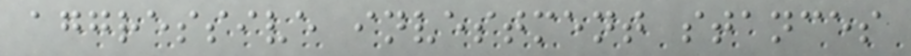aggressive investment stances
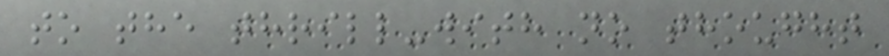to the thrill-with no thought
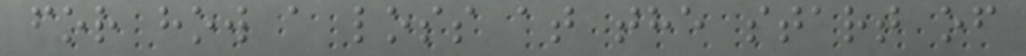for how a loss at the start of
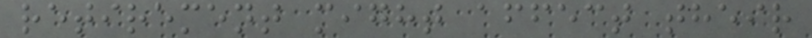retirement might affect their
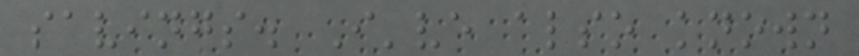savings. I've also known
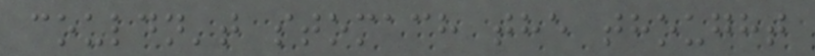couldn't stomach the thought
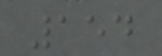154
